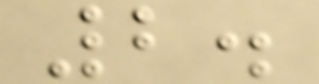2.
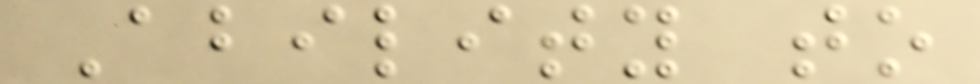Ability to
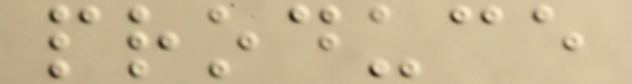produce
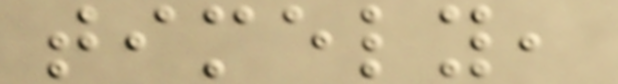timely,
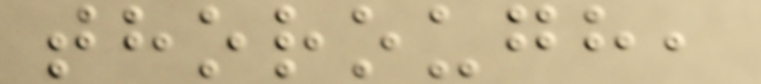thorough,
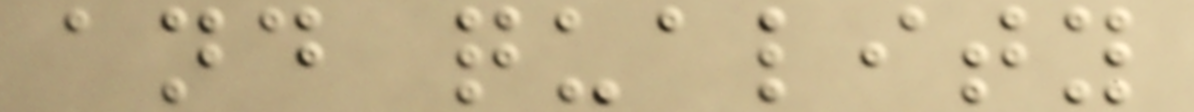and quality
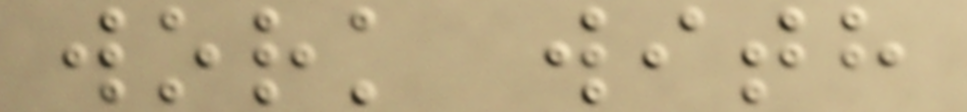work with
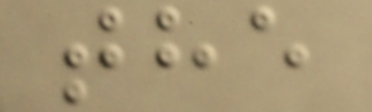the
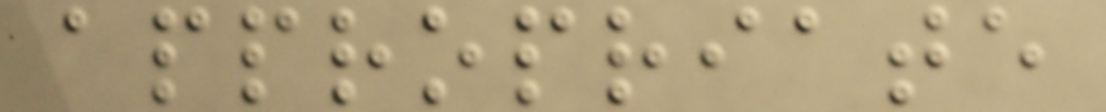appropriate
